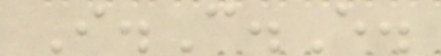I.C.E.
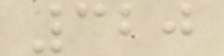320
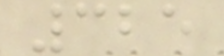325
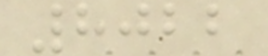8022
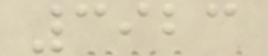3923
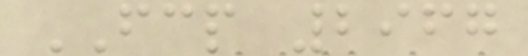FCP 2967
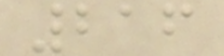216
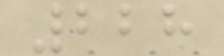228
